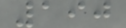190
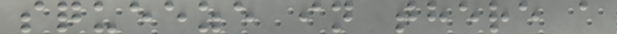squeeze in there a
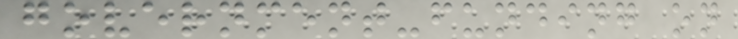government-funding on
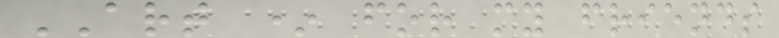ART * for my friends
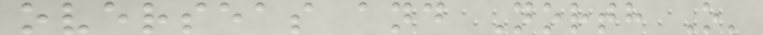overseas and North O'
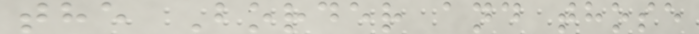the Border and those
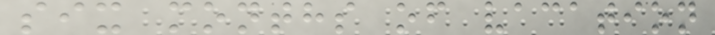six months of vacation
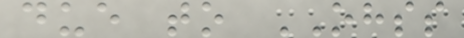due to OHSS
